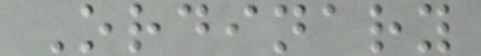Ordinary
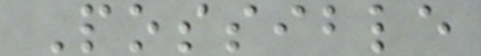Possible
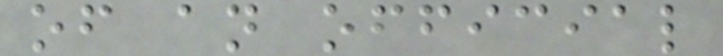of an official
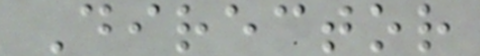Director
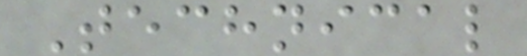Technical
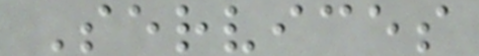Services
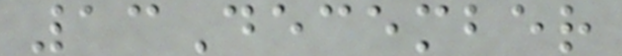13December
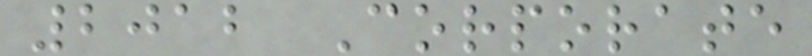2012 Corporate
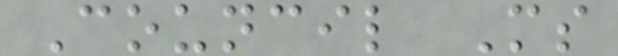Council Ms
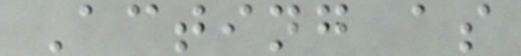Acting as
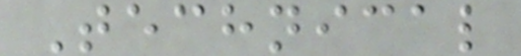Technical
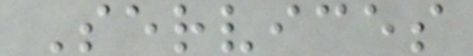Services
